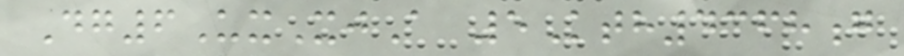Dg6UxXjA 5Kth4368g
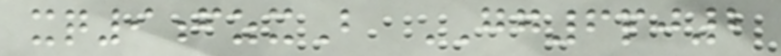xq9fzxB GG6pj2
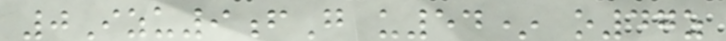0Izu9fG u54* o47z
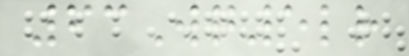63Wq5lr
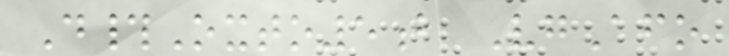D#Oxto5b VgAfo
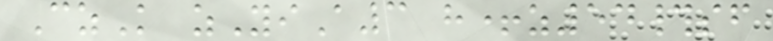CzK zYiA3 h+z54#sf
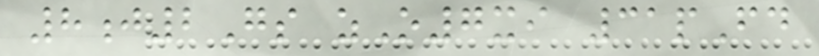8j2Gs zO7xi 31pFd
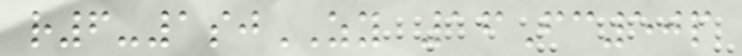r6-1sjZY 16Fc50p
